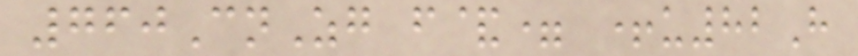760CnZg f&= +u82H
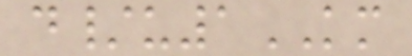d/u1KM
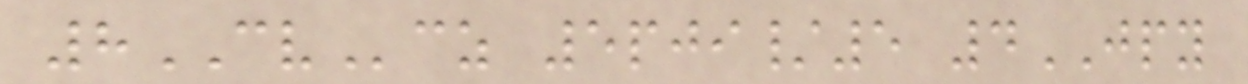8CVcz 5pji/5 4JPY
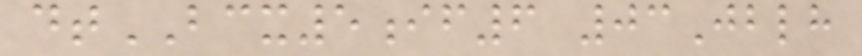dtBCX5if6 03Jblh
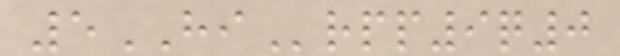5HIrpp9q0
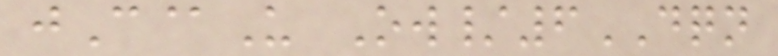jC@U Ow/6DQN
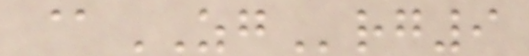@ZGrg9
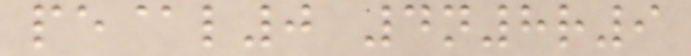pe@l0 4n8r9
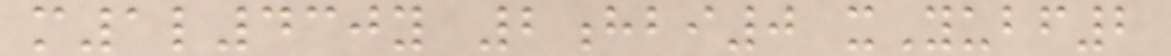m1l430y 2hbi0 xYubf2
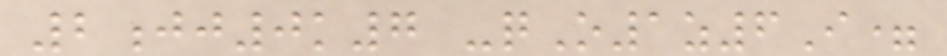2jj0k7 -qO1z6I=
